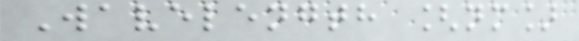Wavelength [nm]
